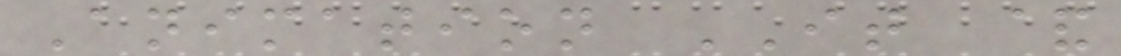Animation IT &
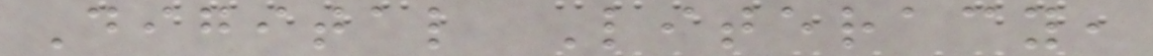Digital Literacy,
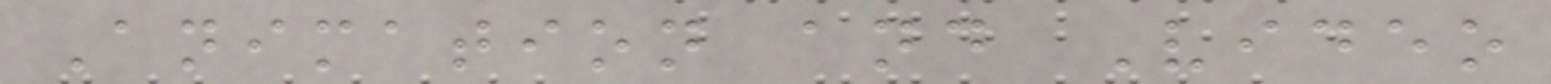Animation and Video
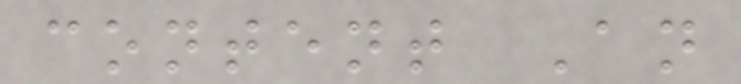content An
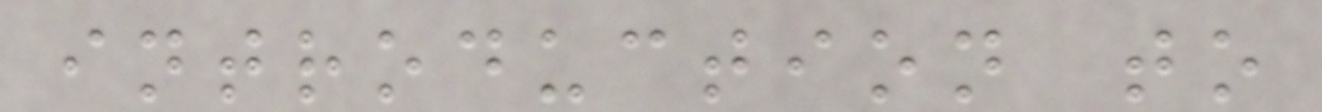introduction to
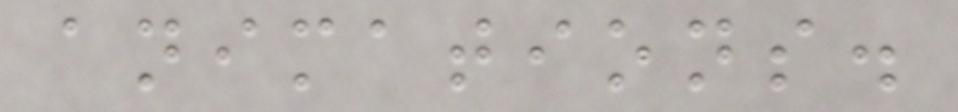animations.
